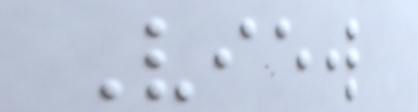View
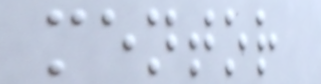mentor
